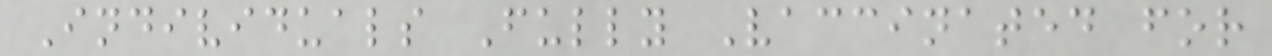Individuals Fully Vaccinated for
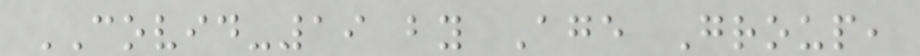COVID-19 by Age Group,
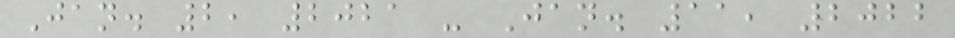Jan. 2, 2021 - Jan. 11, 2022
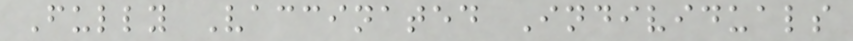Fully Vaccinated Individuals
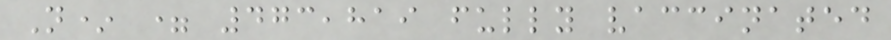N* = 473,819 fully vaccinated
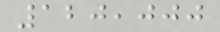120,000
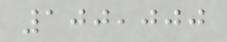100,000
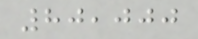80,000
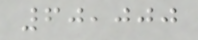60,000
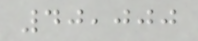40,000
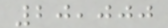20,000
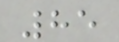85
